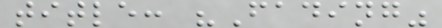title: "Fading"
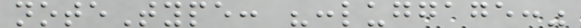noteType: ":luggage:"
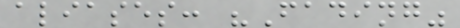aliases: "Fading"
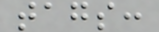tags:
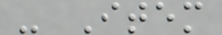- Item
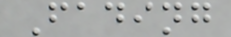Fading
